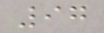97
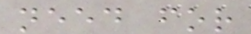need for
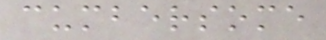cumbersome
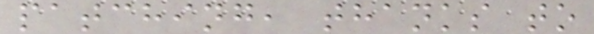patching, thanks to
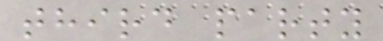third party
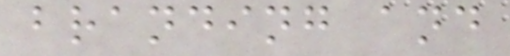branding and
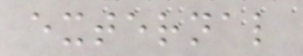external
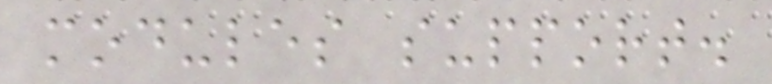modules support.
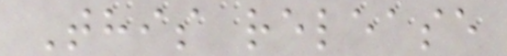This release
